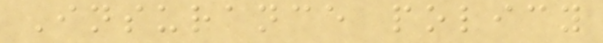Insurance policy
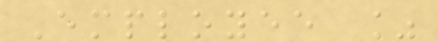Employee %
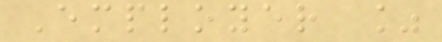Employer %
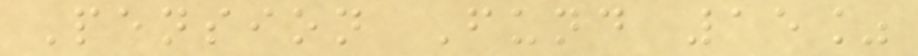Pension Fund 15%
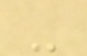-
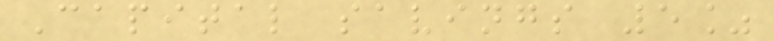Capital savings 5%
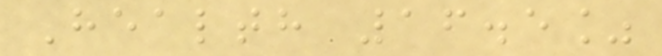Health 16.5%
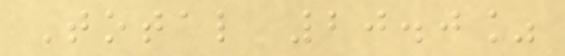Total 20.0%
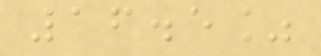16.5%
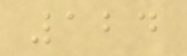124
